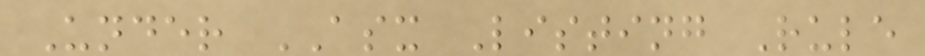Under ASX Listing Rule
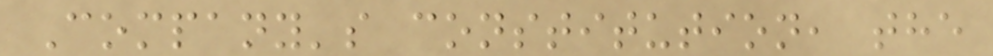Company's constitution, the
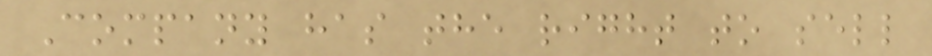Company has the right to sell
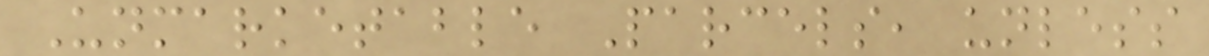Unmarketable Parcels, unless
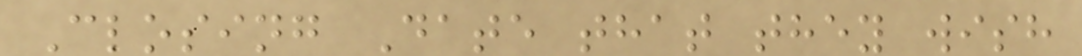Closing Date that they wish
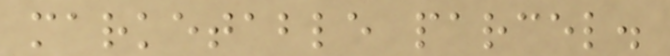marketable parcel.
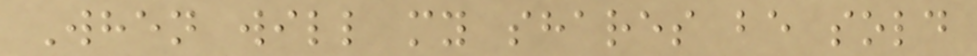When will my shares be sold
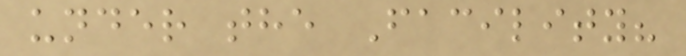under the Facility?
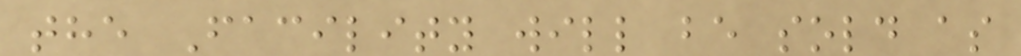the Facility will be sold as
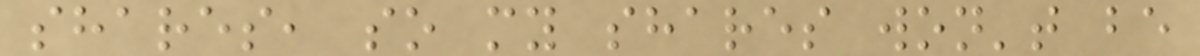shares, so my shares won't be
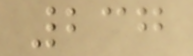237
